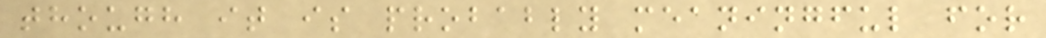though it is probably meaningful for
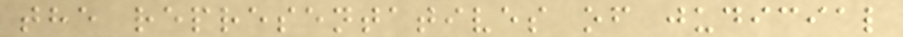the representatives of judicial
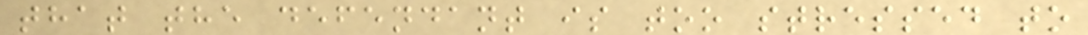that the defendant is too stressed to
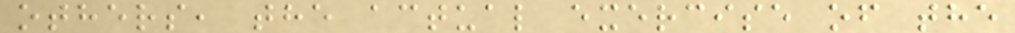others, the actual exercise of the
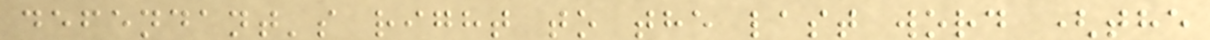defendant's right to the last word (the
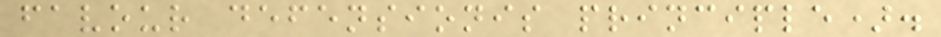favour defensionis principle).
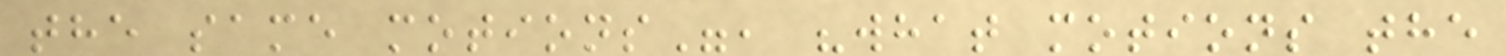the same motions", "what motions the
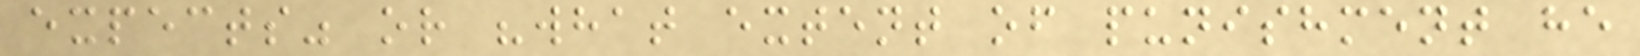expects" or "what extent of punishment he
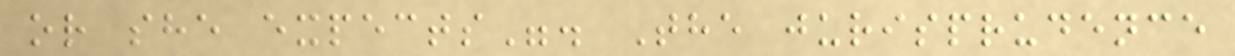or she expects". The jurisprudence
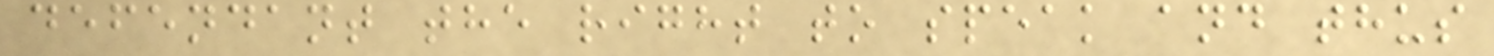defendant the right to speak and thus
